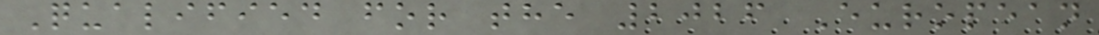Qualified for the 2026 European
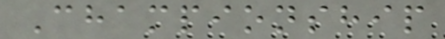Championship
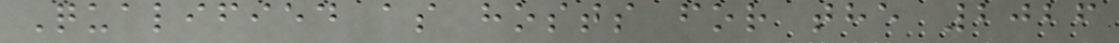Qualified as hosts for the 2026
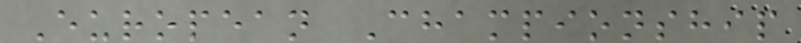European Championship
